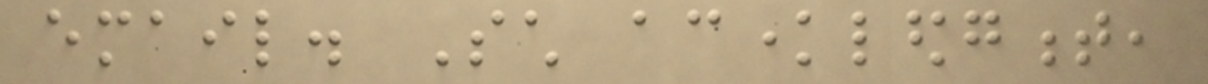email. Such acknowledgment,
